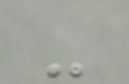-
